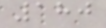180
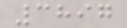3897
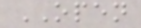OPEN
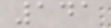141
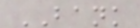BANK
